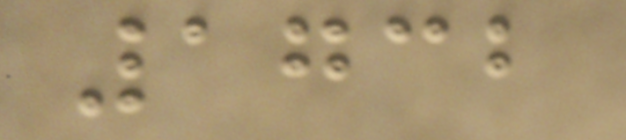1732
